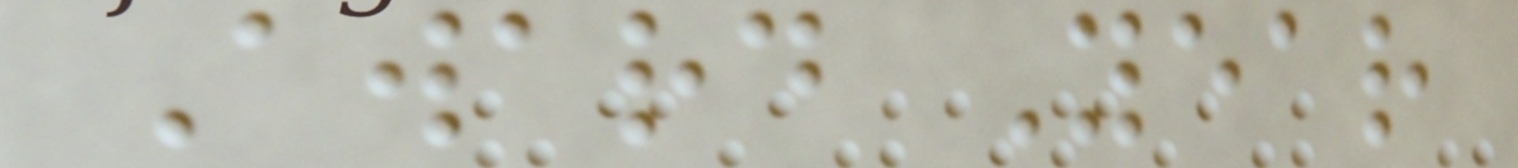Award Year
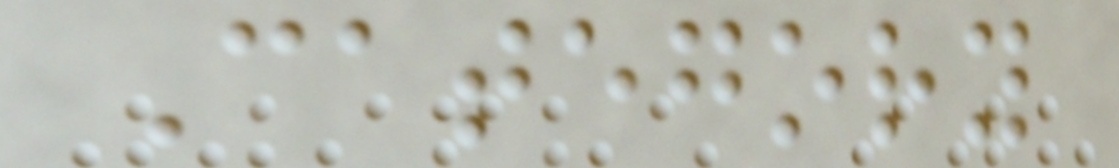Category
